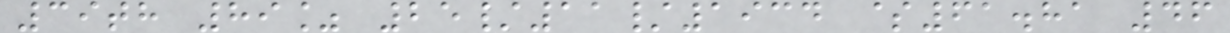39th 89% 25/11/1934 $61.81 46
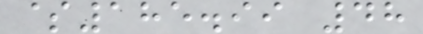$185.99 48
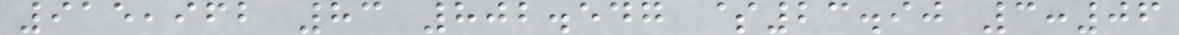915,962 83 802.547 $23.90 3:06
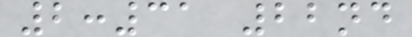2:31 22nd
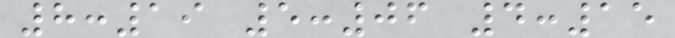8:19 5:06 4:15
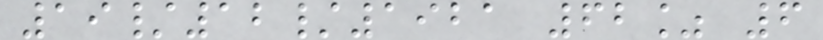19/12/1921 62% 6
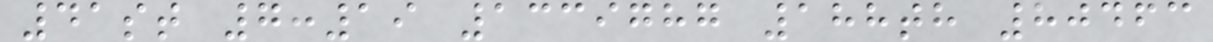41st 7:19 1339787 188th 80463
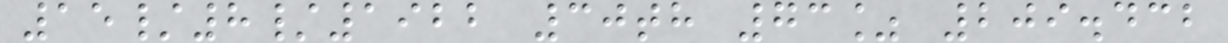15/8/1922 30th 73% 209.432
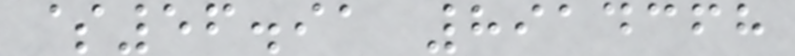$56.91 8914368
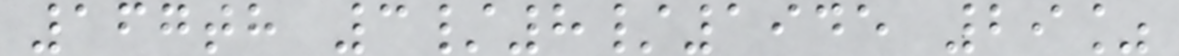167th 3/8/1945 29%
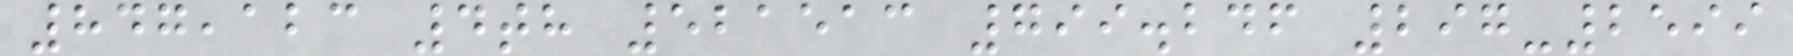847,123 4th 521513 799.246 297-2599
